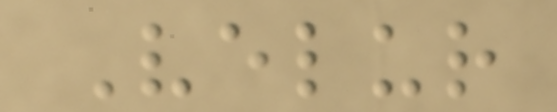Velur
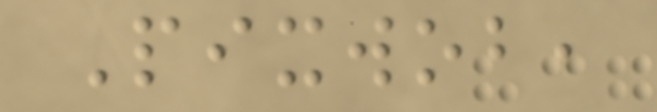Pixwob,
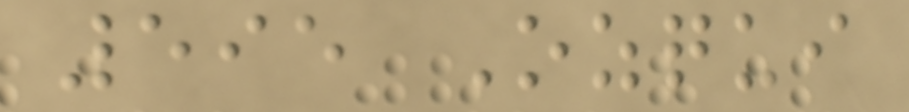595 Ozqui
